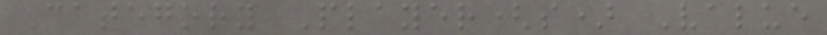Category Player(s) Value
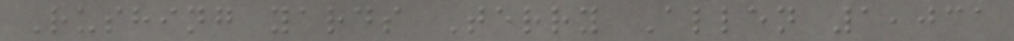Rushing yards Terry Allen 1,031
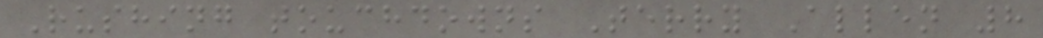Rushing touchdowns Terry Allen 8
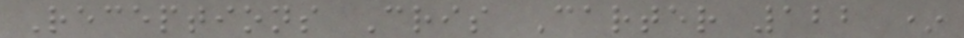Receptions Cris Carter 122 *
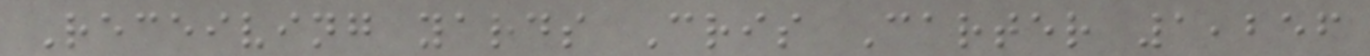Receiving yards Cris Carter 1,256
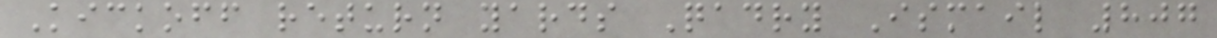Kickoff return yards Qadry Ismail 807
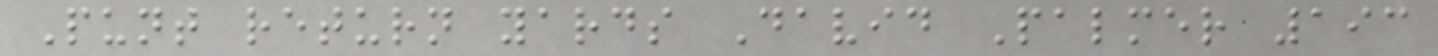Punt return yards David Palmer 193
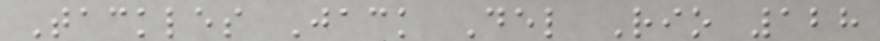Tackles Jack Del Rio 128
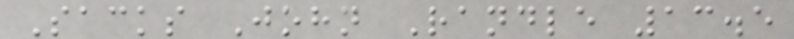Sacks John Randle 13.5
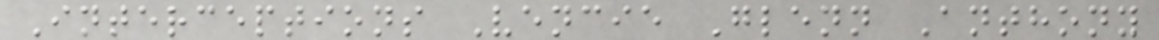Interceptions Vencie Glenn Anthony
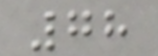78
